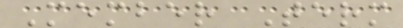Member Term
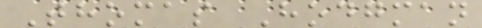Thomas Hodgman
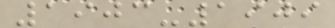1903-1909
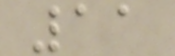11
